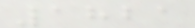1821
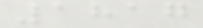1817
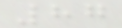87
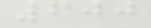600
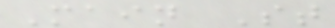Main St
